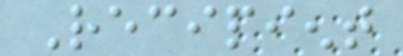Recipient
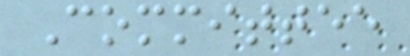Committee
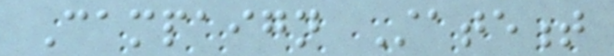Campaign Statement
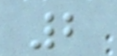2
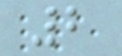2
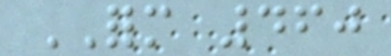FORM 460
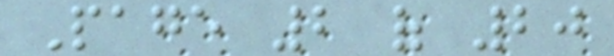Page 2 of 20
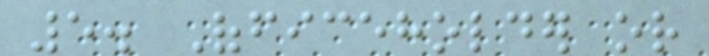5. Officeholder or
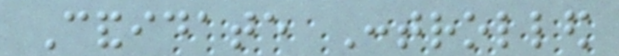Candidate Controlled
